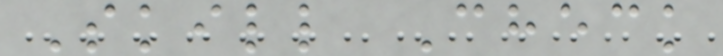Skill Check
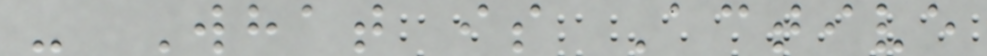- What is Active
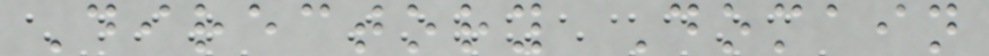Directory Domain
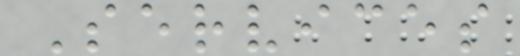Services
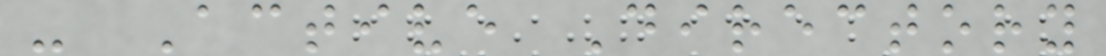- Active Directory
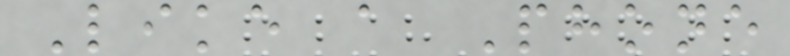Like a Phone
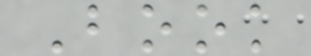Book
